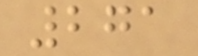271
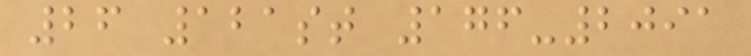26 121st 176-2091
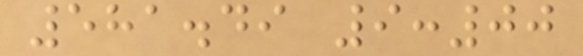581.49 9:00
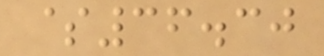$36.30
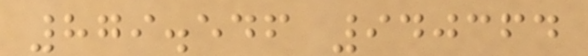879.546 940364
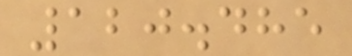120.485
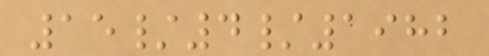15/4/1982
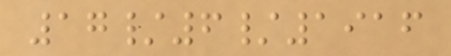17/6/1916
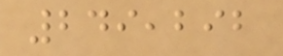249,292
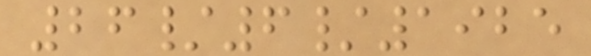26/6/1925
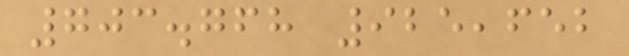703.768 925,652
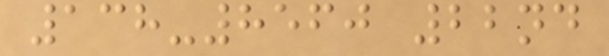138-8560 22nd
